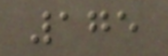175
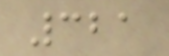321
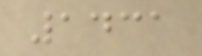1431
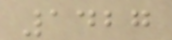1427
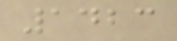1423
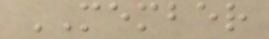MEMBER
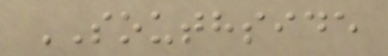SOUTHSIDE
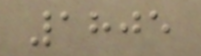1805
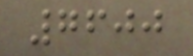7600
